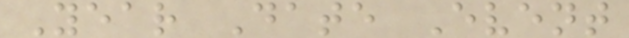Year Date Event
